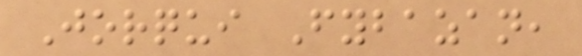Jorqui Fybazan,
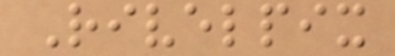Rivelpix
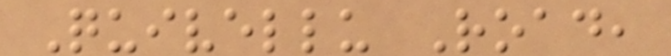Quivellu Road,
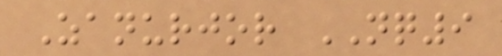Zanurjor NQ9
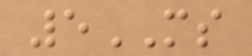5MS
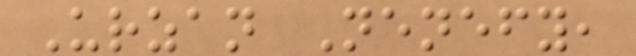Urzan Nenefy,
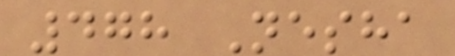478 Nesha
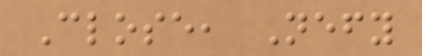Close, Nefy
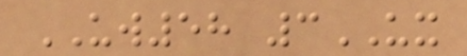UW58 3UX
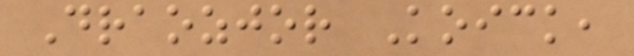Draozjor Koick,
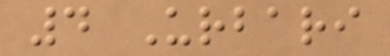4 Urbari
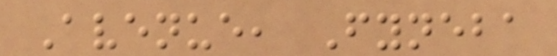Avenue, Fyneba
